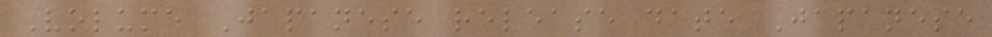Volume Japanese release date Japanese
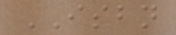ISBN
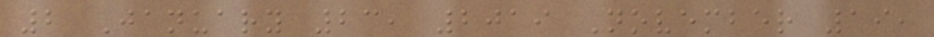2 January 23, 2019 November 19,
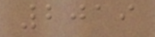2019
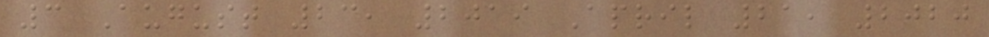3 August 23, 2019 April 21, 2020
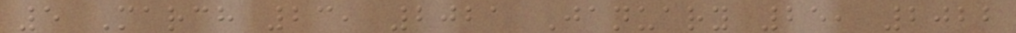5 March 23, 2021 January 25, 2022
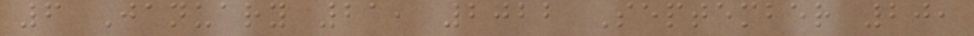6 January 21, 2022 September 20,
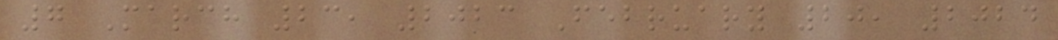7 March 23, 2023 February 20, 2024
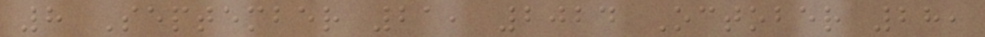8 September 21, 2024 October 28,
